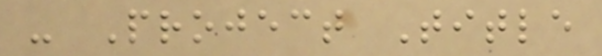- Project Title
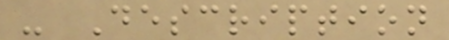- Description
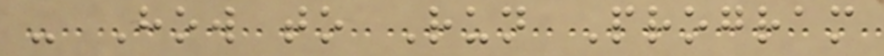- How to Run Program
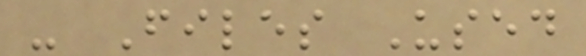- Files Used
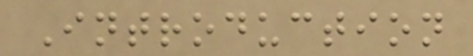Introduction
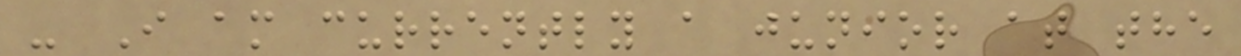- I am currently a junior at the
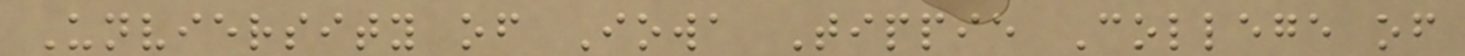Unviersity of Iowa Tippie College of
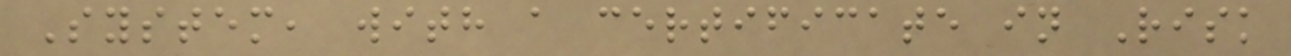System, with a certificate in Risk
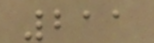211
